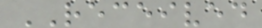RECEIVED
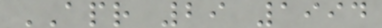APR 29 1994
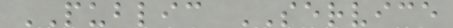PUBLIC SERVICE
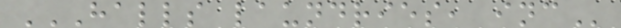HALLS LAUNDRIES, INC
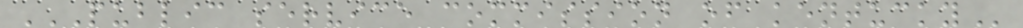PUBLIC SERVICE COMMISSION OF KENTUCKY
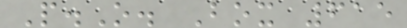P.O. Box 615
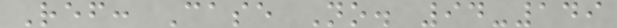Ref: Case No. 94-149
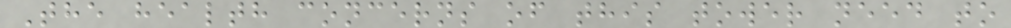The health concerns of this tower need to
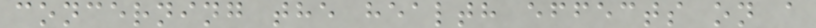concerning the health effects on a
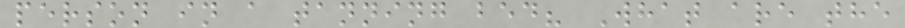person in a tanning bed? What are the
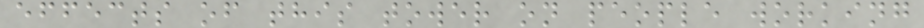effects of this tower on people working
